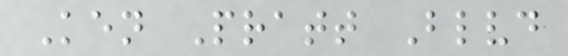Ken Pratt Blvd
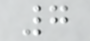7
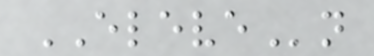ELEVEn
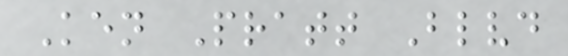Ken Pratt Blvd
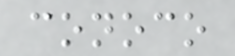conoco
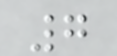7
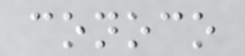conoco
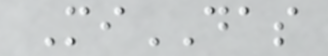MiDAS
